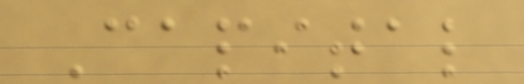Capital
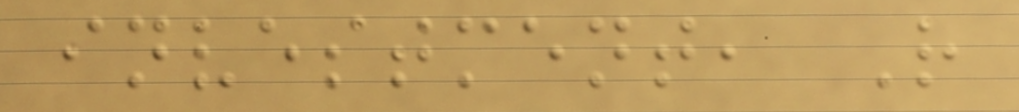investment, R
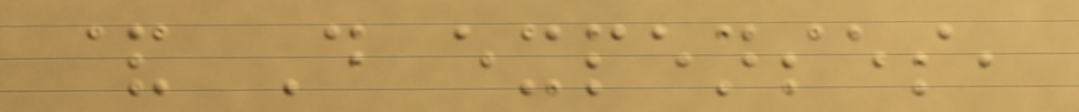& D expenses,
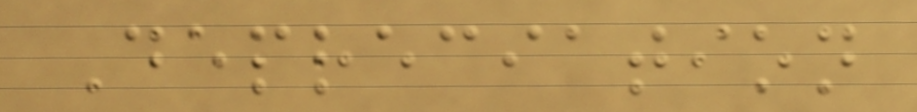Depreciation
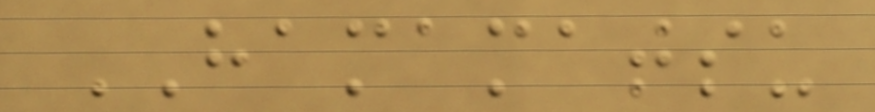HAMAMATSU
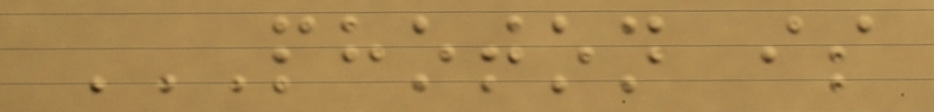PHOTON IS
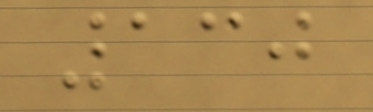130
